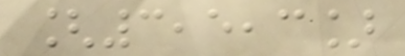[3,5,3]
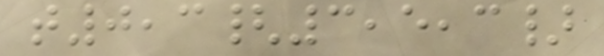t0,3{3,5,3}
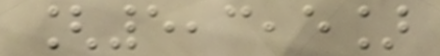[5,3,5]
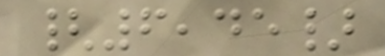{6,45}
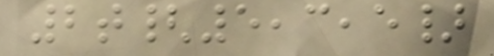2t{5,3,5}
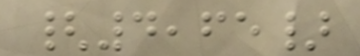{4,65}
